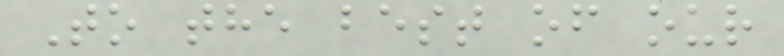To the best of our
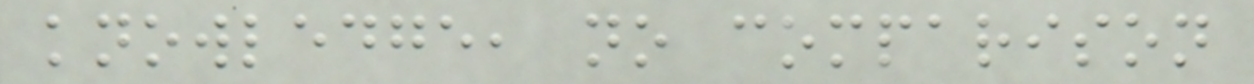knowledge, no comparison
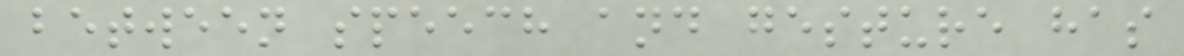between speech and gesture has
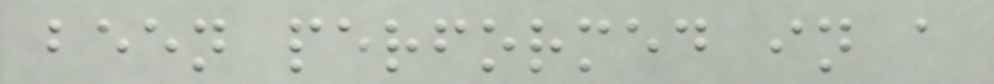been performed in a
